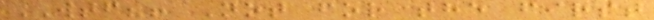WTF?! Not for the first
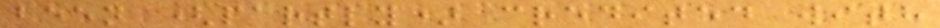been (partly) credited with
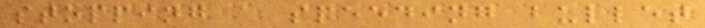stopping a speeding bullet
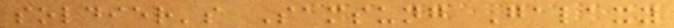soldier's Samsung Galaxy
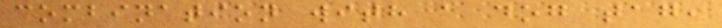combination with a dog tag,
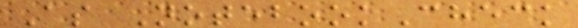As NotebookCheck
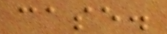case.
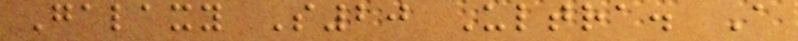Galaxy S20 Ultra. A
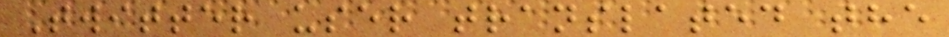Twitter user translated the
